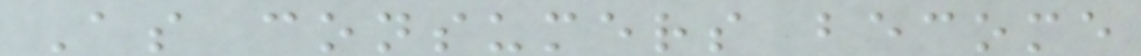As consumers become
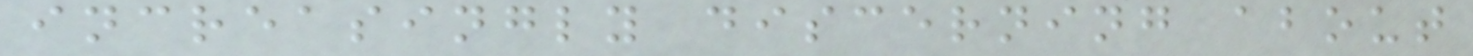increasingly discerning about
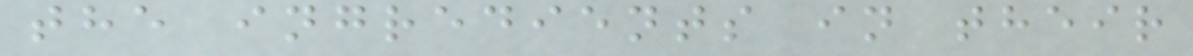the ingredients in their
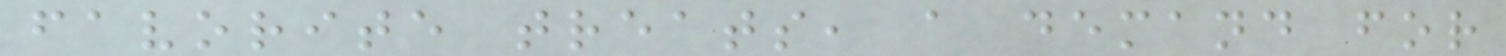favorite treats, a demand for
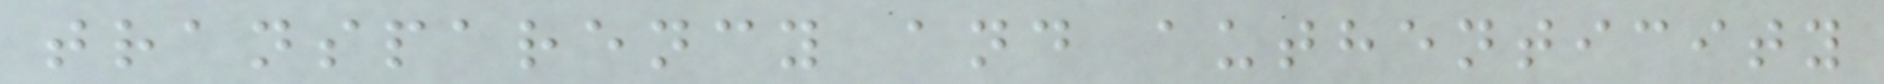transparency and authenticity
